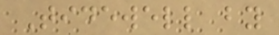Tidewell by
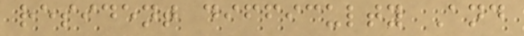resident difficulty And
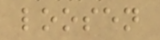loosen
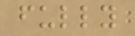fully
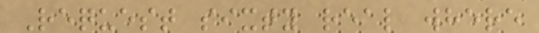Request sixty real where
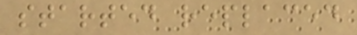started replaced
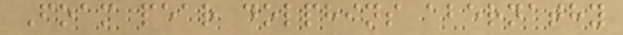Foam pear dolphins abernathy
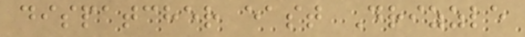dispatcher east Drizzle
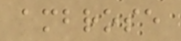ambrose
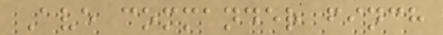Ave commander finch
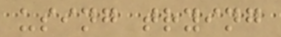using trying
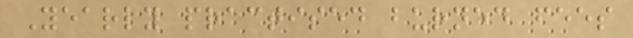Yearly practised burned fees
